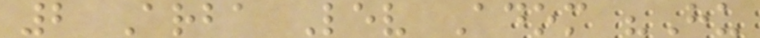2 Arba Lev Adom "Hu
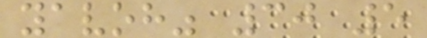yavoh" 30 5
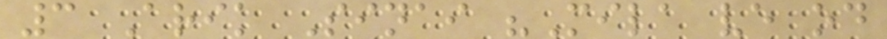3 Arik Sinai "Mila ve od
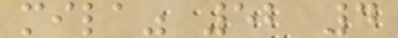mila" 52 4
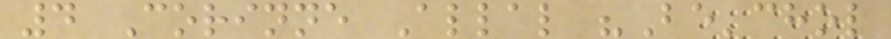4 Corinne Allal "Be'chol
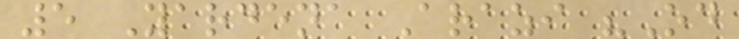5 Yardena Arazi "Od
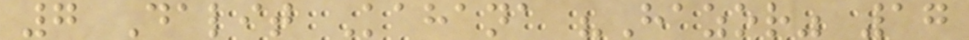7 Dalit Kahana "Hazor" 17
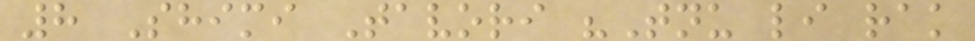8 Shimi Tavori "Tnu li rak
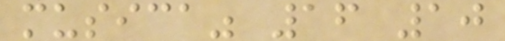musica" 16 10
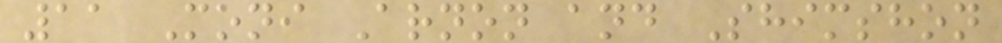11 Moni Arnon and Shimshon
